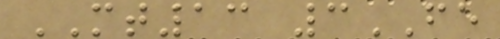MT13 3FE
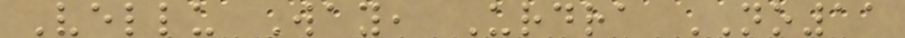Vellu Way, Urdra NO11
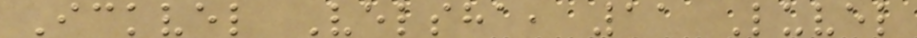Ickvel Velsha, 11 Luvel
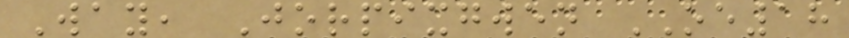Way, Jorpixgwen OE18
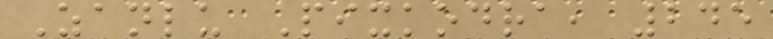Zanlu Pixkodra, 245
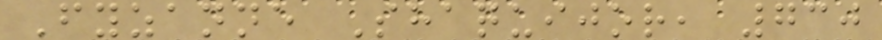Fyzanne Shaquijor, 730
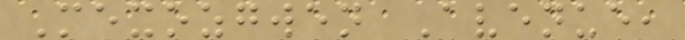Mexozgwen Avenue,
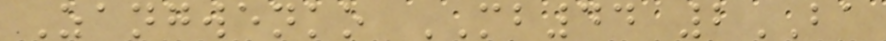Zangwenko MB44 2BA
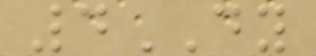4DY
